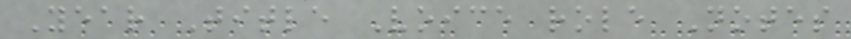Year Title Voice role Notes
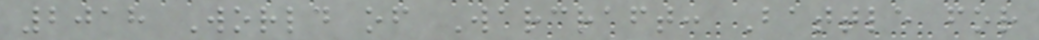2018 World of Warcraft: Battle for
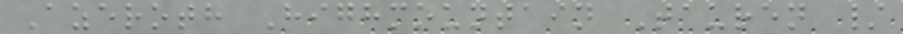Azeroth Highmountain Tauren /
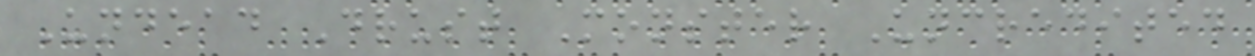Undead Drust Monster Uncredited
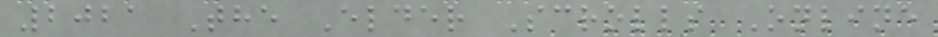2021 The Elder Scrolls Online
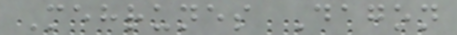Mehrunes Dagon
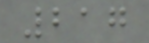217
